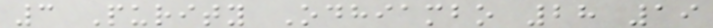3 Purity Odhiambo 28 19
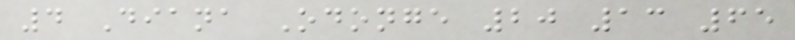4 Diana Odonge 20 13 65
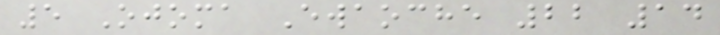5 Ojoma Ewaoche 22 14
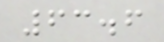63.6
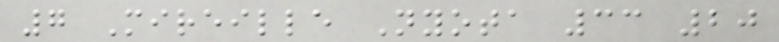7 Mireille Nyota 33 20
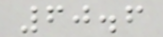60.6
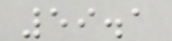59.1
